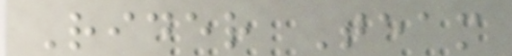Rider Team
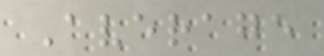Average
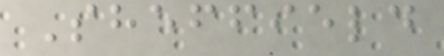Sheffield
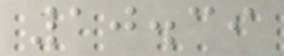10.39
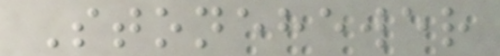Stonehewer
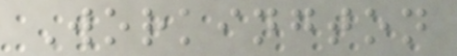Workington
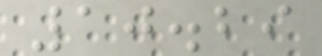10.29
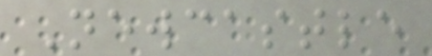Newcastle
